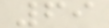69
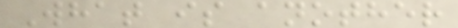What is another
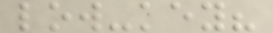low-key?
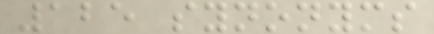125 synonyms
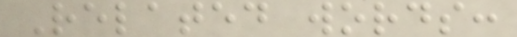Related words:
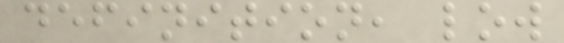definition, low
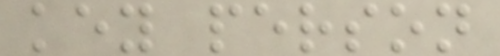key person
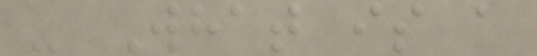- What is a
